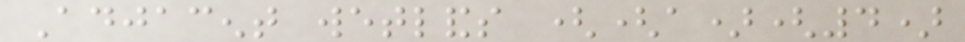Adjacent wetlands ((a)(4)
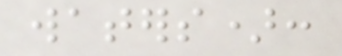waters):
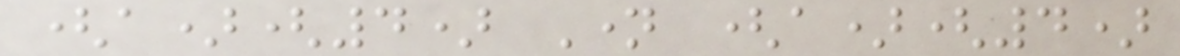(a)(4) Name (a)(4)
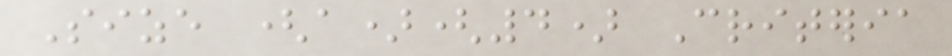Size (a)(4) Criteria
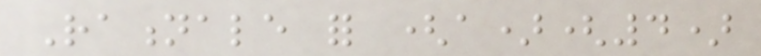Rationale for (a)(4)
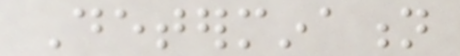Determination
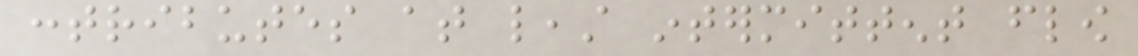contributes at least intermittent flow
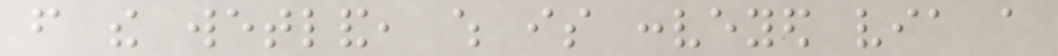from the wetland, which is conveyed via a
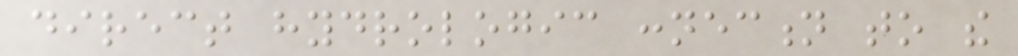direct hydrologic connection to the
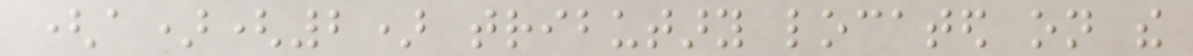(a)(2) tributary located on the
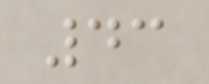43
